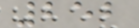252
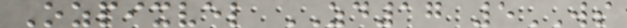Ozpixvel ZD17 5WS
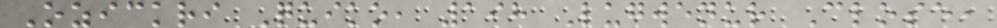Ozickri Quiko, 198 Lugwenur Close,
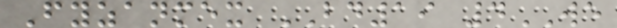Fyzanmex BD19 4WE
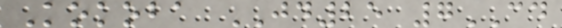Kokoba JD25 7CD
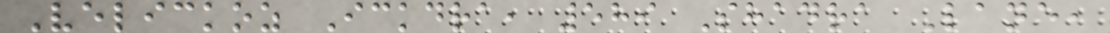Velickoz Ickdra, 589 Shadra Lane,
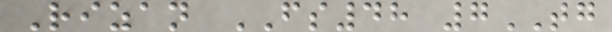Rizan FS48 7TG
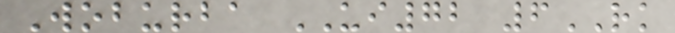Woburba UI72 6RK
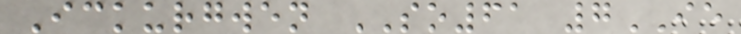Ickurgwen SO61 7IE
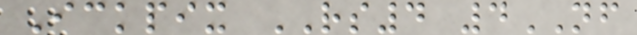Ickpix RS4 4NF
